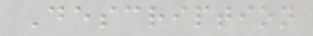Description
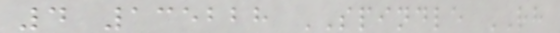4 135228 SPINDLE RH
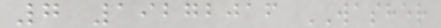7 19272016 WASHER
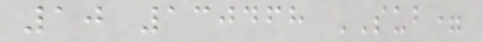10 130468 SUB=
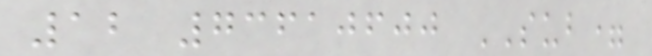12 73610600 SUB=
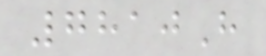7810H
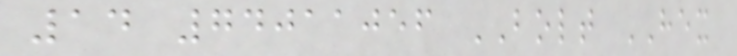14 74011056 BOLT HEX
